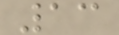13
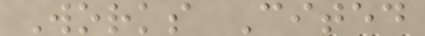Works Cited
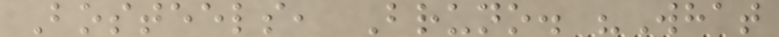Bosteels, Bruno. "What
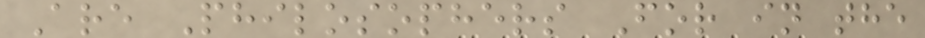Are Philosophers For in the
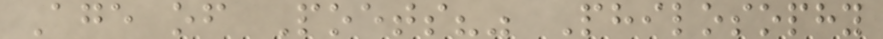Age of Poets?" Philosophy
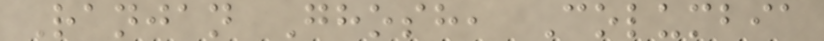Ranjan Ghosh, Columbia
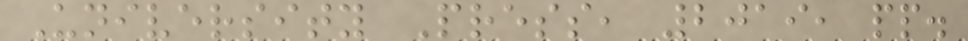University Press, 2019, pp.
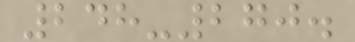248-270.
